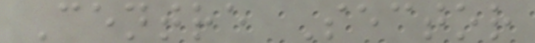Centre Sector
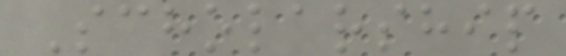Scholarship
